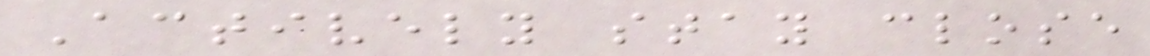Actively stay close
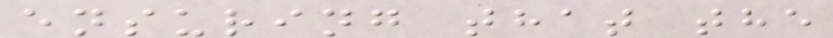ensuring that the
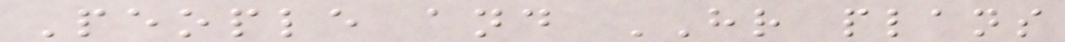People and HR plans
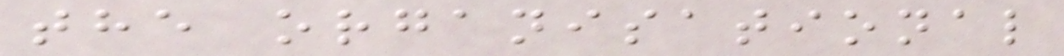the organisational
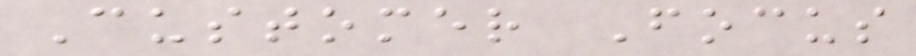Customer Focus
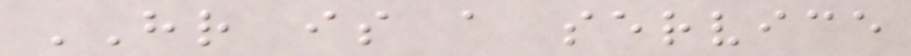HR is a service
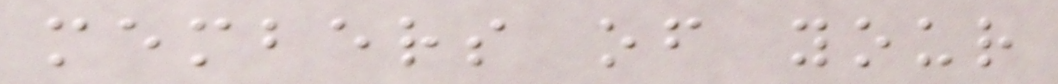members of your
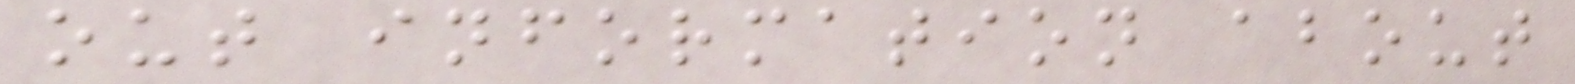out information about
